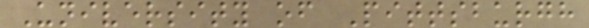University of Pittsburgh
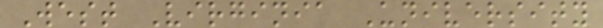West Virginia University
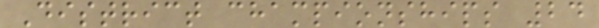District championships 24
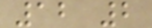12 2
